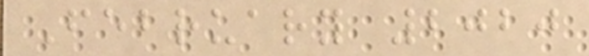February 2020
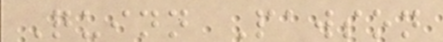Quinn Pawson
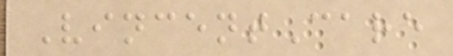VincentCare
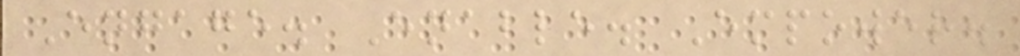Engage. Enable. Empower.
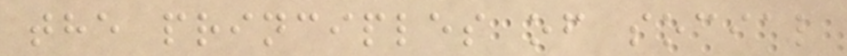the principles of social
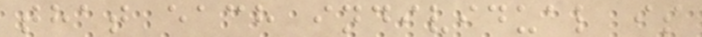that each individual is
